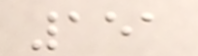151
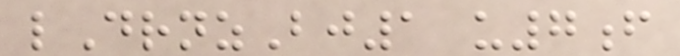lDrnzBj1 u7f
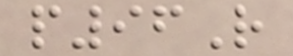p96R
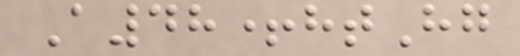A48+htHg
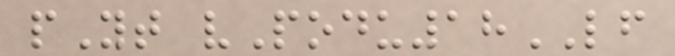pYt vPodu18LF
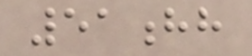51hh
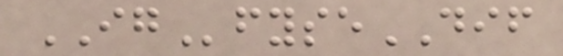IGfyseDIF
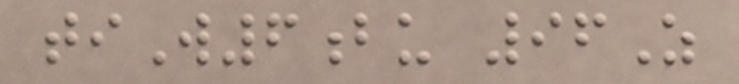tiW6bu 96Z
